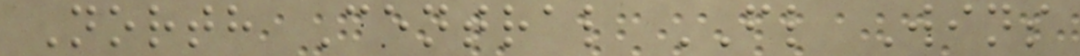North Central FL Wins
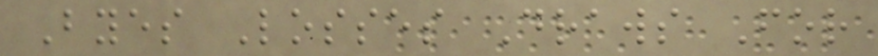Byes Losses Draws For
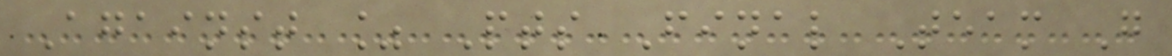Against % Pts Final Team G
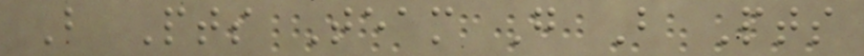B Pts Team G B Pts
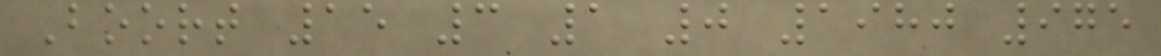Boort 15 3 1 0 1980 975
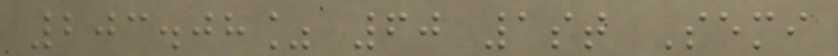203.08% 60 1st Semi
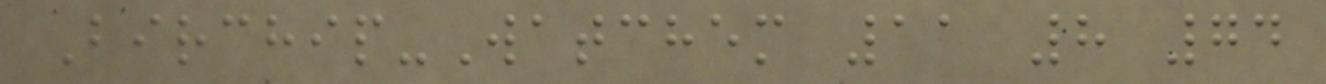Birchip-Watchem 11 8 74
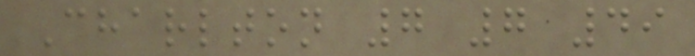Charlton 7 7 49
